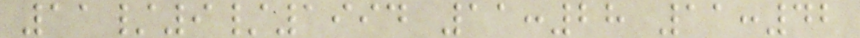11/9/1994 11:28 11:42
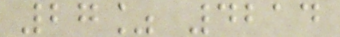27% 4214
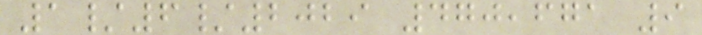1/6/2029 470,671 9
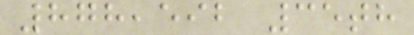878,592 35th
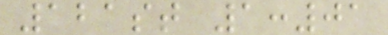121st 1:01
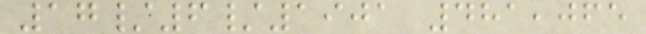17/6/1901 481,065
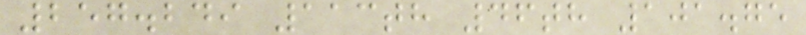257.249 113th 46th 101.75
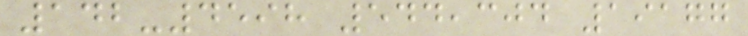142-4598 544,304 19177
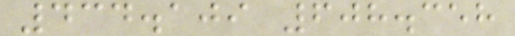434.109 608.358
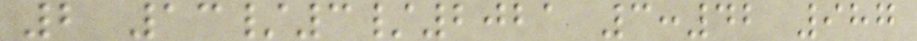2 13/3/2021 3:42 987
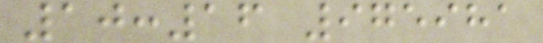10:16 975981
